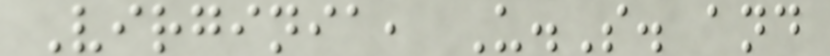Virginia, U.S. and
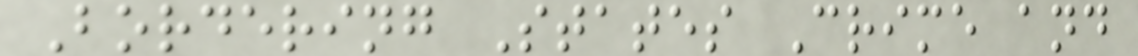Bordering States Crime and
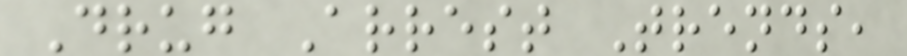Drug Arrest Trends,
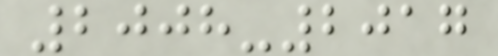2008-2017
